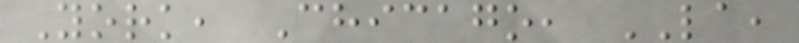York, Chicago, LA,
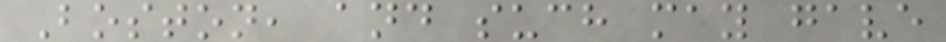Boston, and such may gave
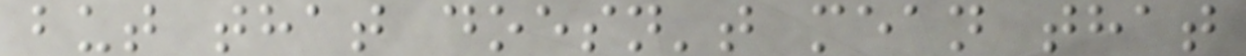but that doesn't mean that
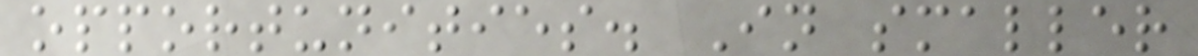opportunities. In smaller
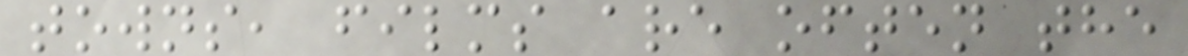towns, films are often the
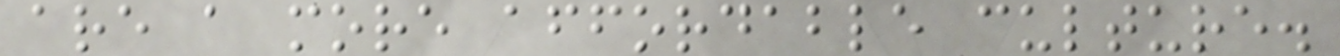are a more affordable culture.
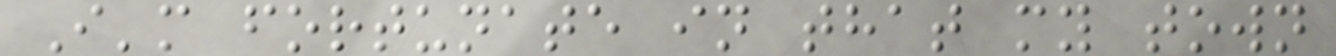I'm fortunate in that my town
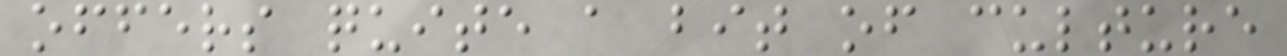offers quite a bit of culture
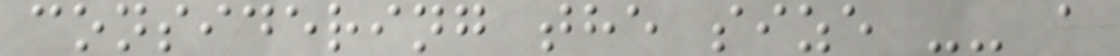considering the size -- a
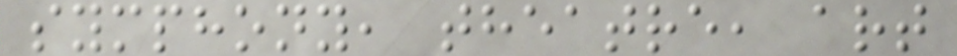symphony, theatre, art
